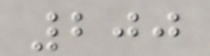200
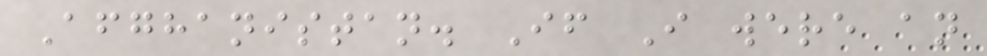Afghanistan. If I were an
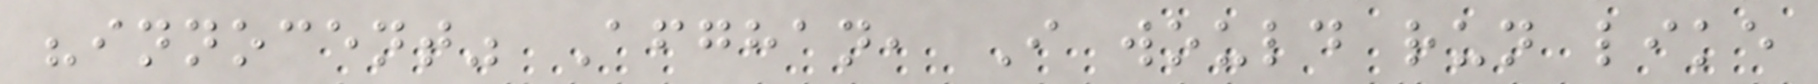"innocent" Afghan, I would run like
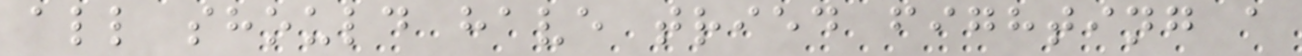all should have tried fighting a
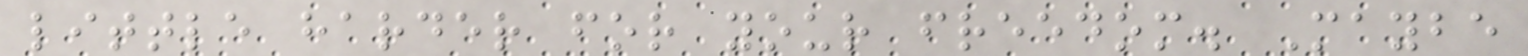little harder for your freedom. Maybe
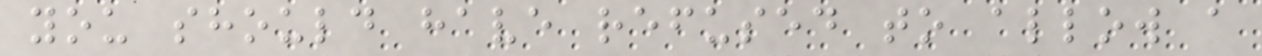you should have refused to allow a
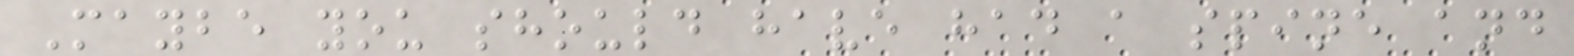Maybe you should have had a spine and
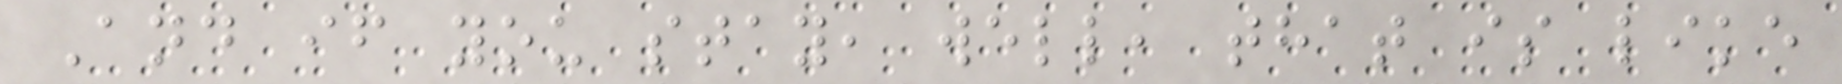And if you stay, well, that is like
